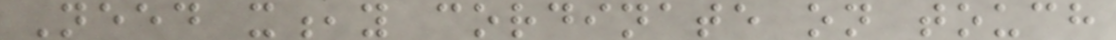Need x,y cordinate on touch
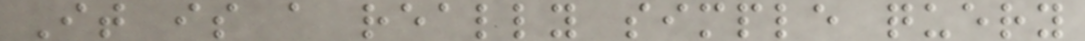It is a really simple query
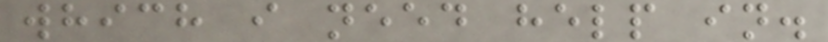which i need help in.
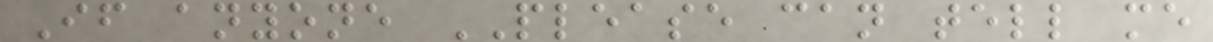If anyone PLEASE can tell me
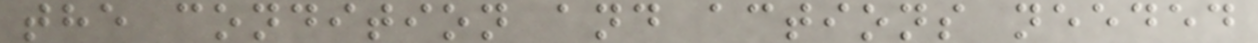the condition and actions needed
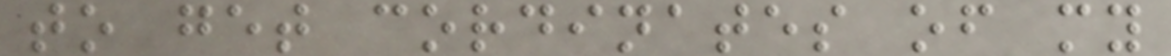to get cordinates of my
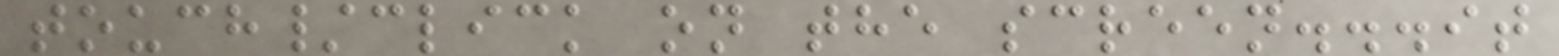touch/click on the screen...it
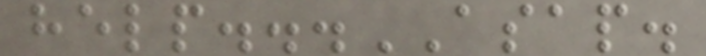help...ASAP.
